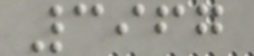3967
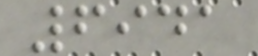6941
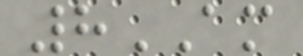8AM
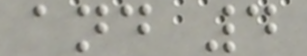and 4
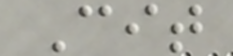Cit
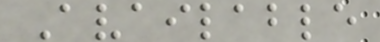Available
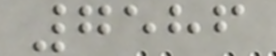7586
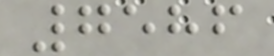7586
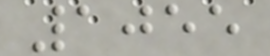1055
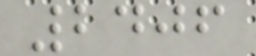2406
